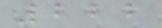222
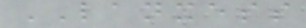LANXESS
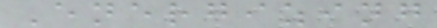Energizing
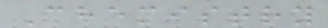Chemistry
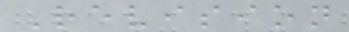Revision
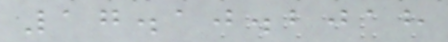17.10.2018
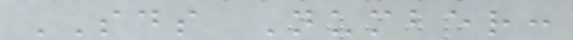SDS Number:
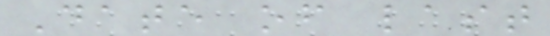Date of last
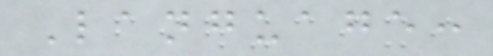Language:
